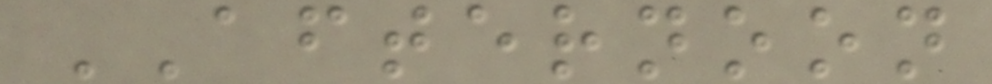AFTERNOON
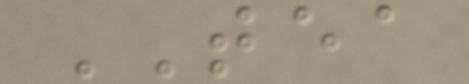TEA
